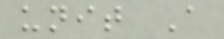unit A
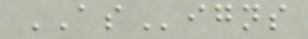ASigns
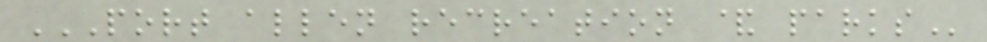PORT ALLEN RECREATION & PARKS
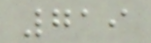719
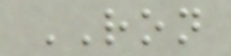RON
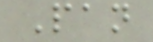Pan
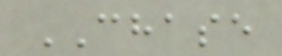CHASE
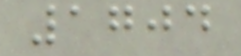1704
